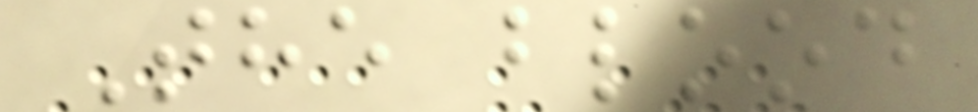The blood
